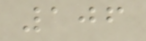106
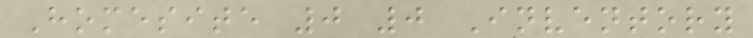Homesite 0 0 Inventory
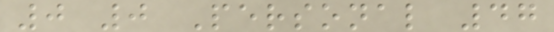0 0 Personal 47
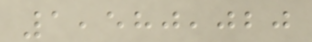1,580,020
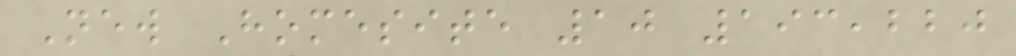New Homesite 10 193,220
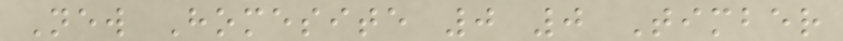New Homesite 0 0 Timber
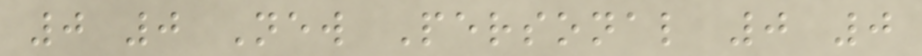0 0 New Personal 0 0
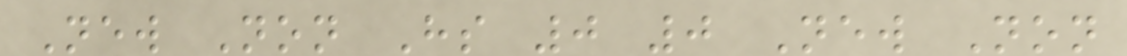New Non Hs 0 0 New Non
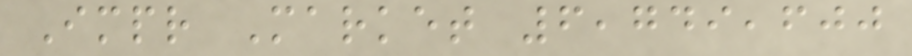Impr Market 6,749,600
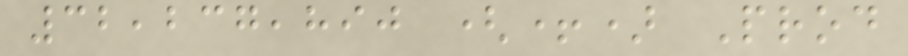32,237,890 (+) Prod
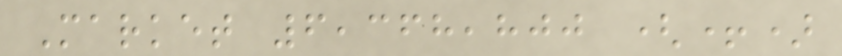Market 6,368,800 (+)
